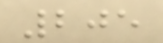205
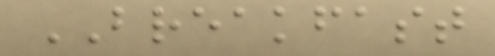BREAKFAST
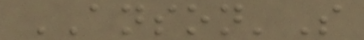ANSON'S
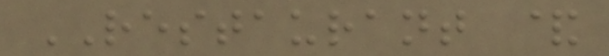RESTAURANT &
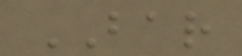BAR
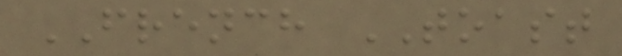FRENCH TOAST
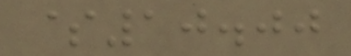$10.00
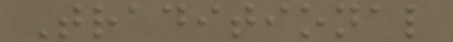Traditional
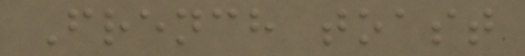French toast
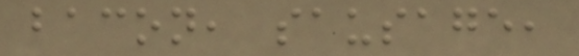bacon, sausage,
